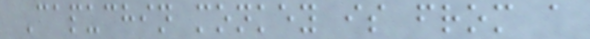Capuchin monkey is from a
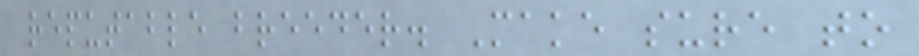reputable breeder. Make sure to
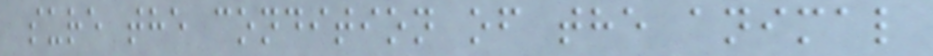sure the condition of the animal
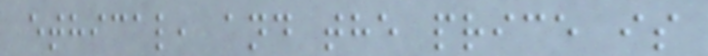ethical, and the price is
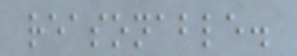reasonable.
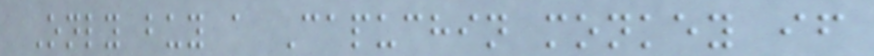Only buy a Capuchin monkey if
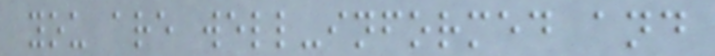you are well-informed and
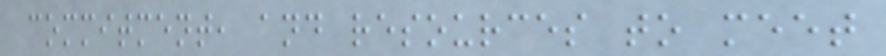commitment, and resources to meet
